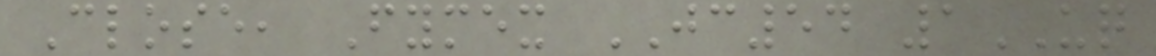Close, Fymex JC54 1UQ
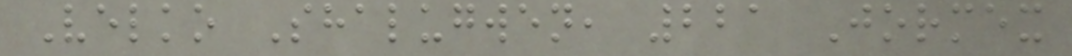Velko Shalugwen, 221 Jormex
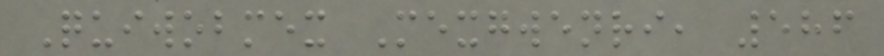Quiwobmex Mexgwenri, 586
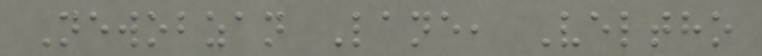Newobzan Lane, Veltho
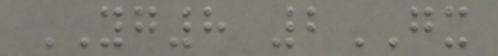YG8 2GX
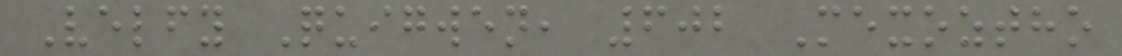Velfy Quigwen, 602 Mexoztho
